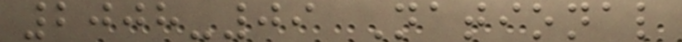2008-09 National
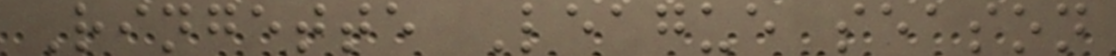Ringette League season
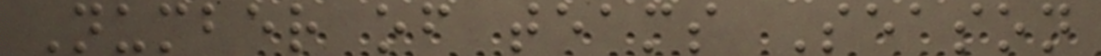Number of teams Season
